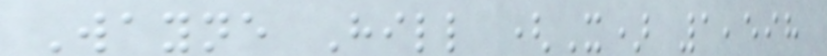Wayne Hill (X) 1,598
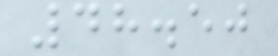48.50
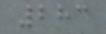283
